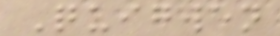Quigwen
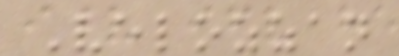Velozzan
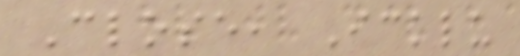Close, Icklu
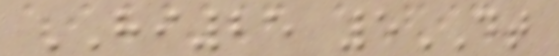HI25 5DT
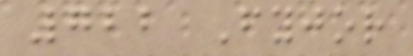722 Fyjor
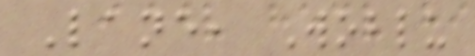Lane, Woblu
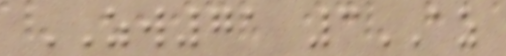ZW71 3AZ
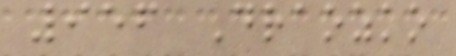956 Draozko
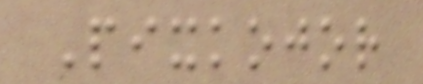Pixkojor
